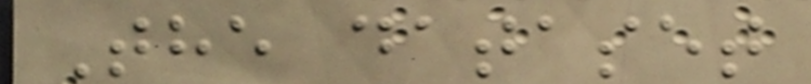The dataset
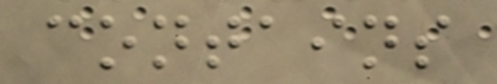contains
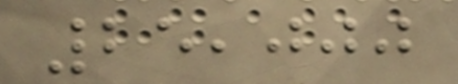25,000
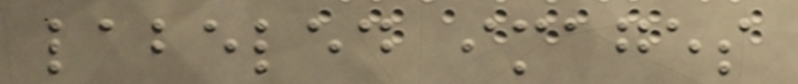labeled images
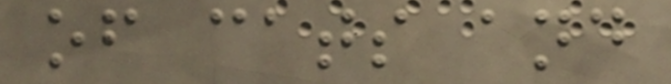of cats and
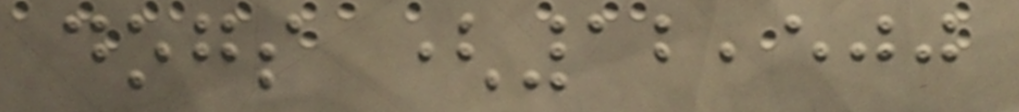dogs (12,500
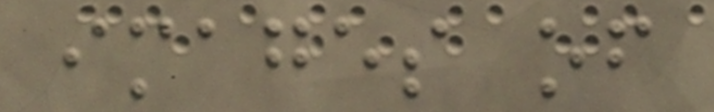images of
